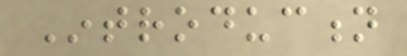Introduction
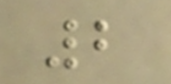2
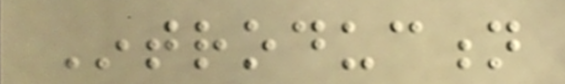Introduction
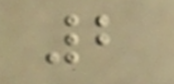2
